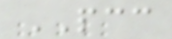PCC
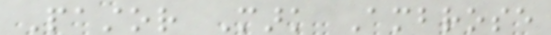Pastor Mark Ambrose
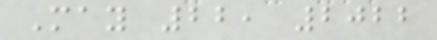May 22, 2022
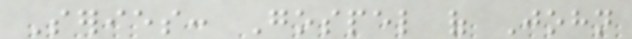Series: Gospel of John
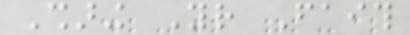Sharing Your Faith
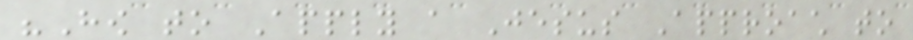"How to Apply a Jesus Approach to
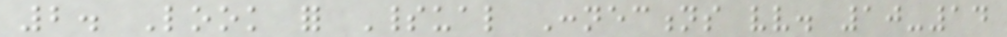2. Look for Spiritual Connections vv. 10-14
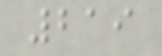219
